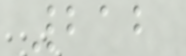212
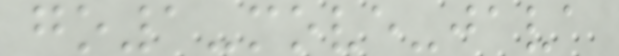go1-move-java
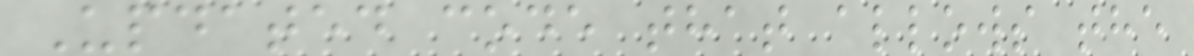Updated code that allows the
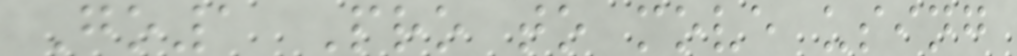Go1 Pro to move using
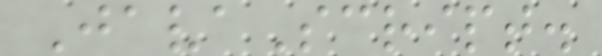JavaScript.
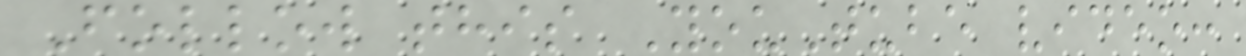Follow this YouTube video:
